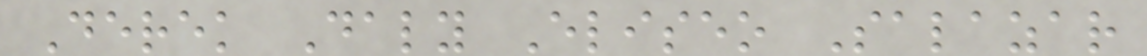Derek Daly Eliseo Salazar
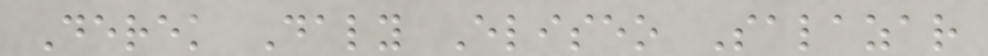Derek Daly Eliseo Salazar
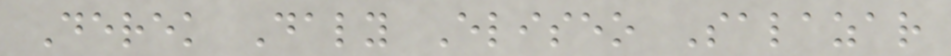Derek Daly Eliseo Salazar
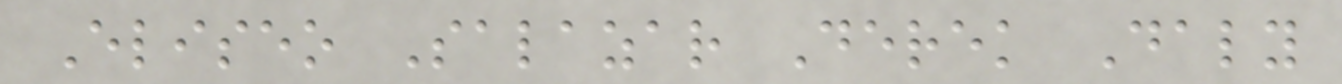Eliseo Salazar Derek Daly
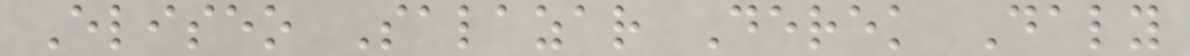Eliseo Salazar Derek Daly
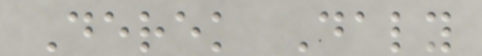Derek Daly
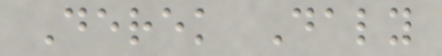Derek Daly
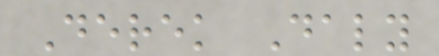Derek Daly
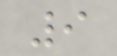9
